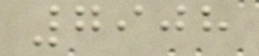7908
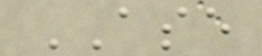ASE
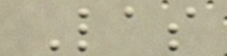Las
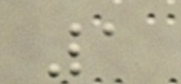1
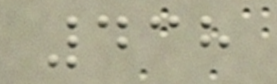438
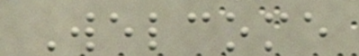Welcome
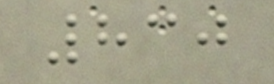830
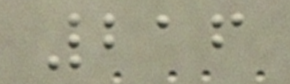216
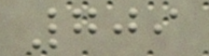709
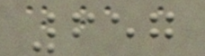657
